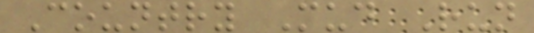Country Mud Run
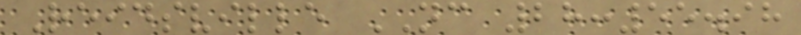Reidsville NC 28:55.98
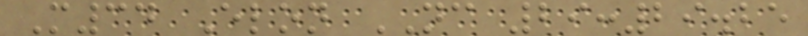M34 Elon NC 29:29.25
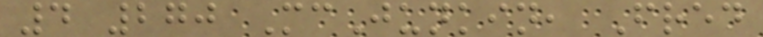4 270 McJunkin, Fred
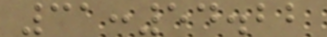31:54.22
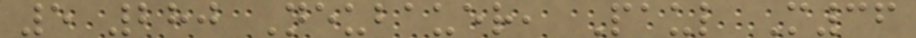5 280 Neubauer, Paul M36
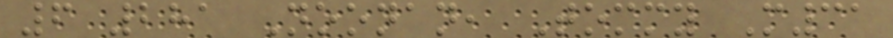6 281 Noonan, Tommy M31
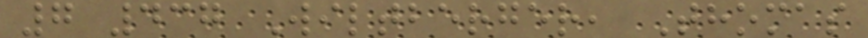7 437 Wiltberger, Thomas
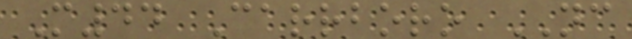M44 Carrboro NC
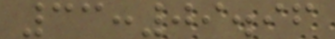33:09.96
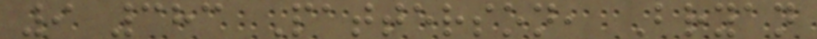9 383 Patterson, Bryan
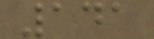141
